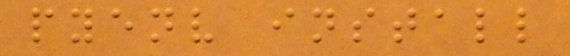pyenv install
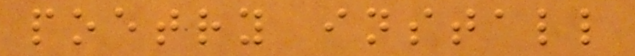poetry install
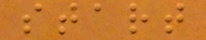start
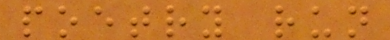poetry run
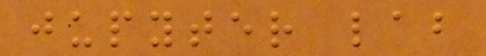jupyter lab
